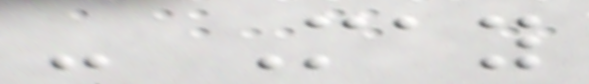- May
